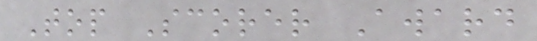Top Scorer Award
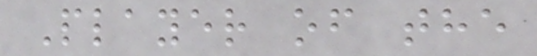Player of the
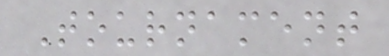Tournament
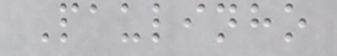Paulinho
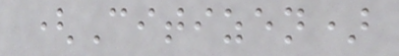(Citizen)
